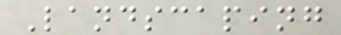Landscaping
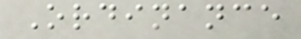Ordinance
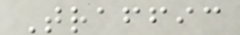Traffic
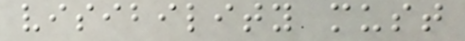visibility must
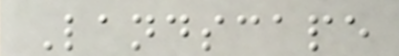Landscape
